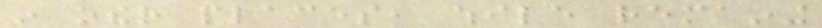in other places, while remaining
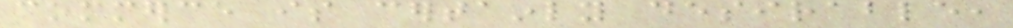commerce is certainly desirable,
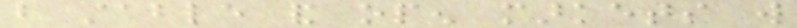but stable and open markets will
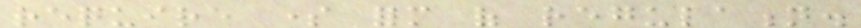require some form of regulation.
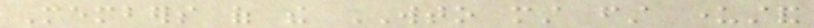Members of the WTO must first understand
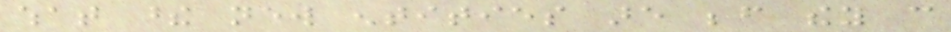what these new entities are before they can
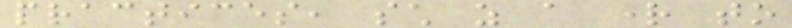practices, such as a right to
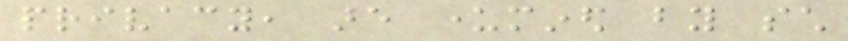privacy, are undermined by such
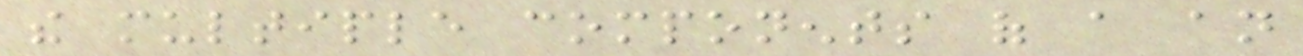the multiple components of a an
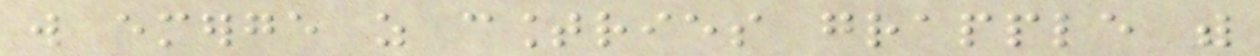will emerge as countries grapple with
